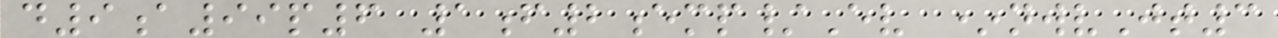d9a99p6 1f2emp/Ev *nwvJt3
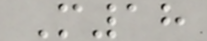M18
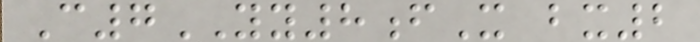C7YY8fX bx2
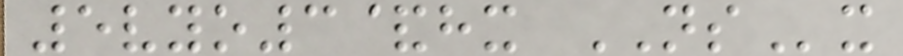5vyo3&hx NSx
